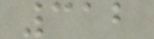312
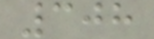308
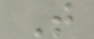T
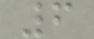6
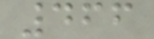466
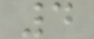4
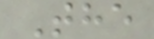The
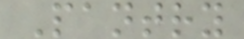Pantry
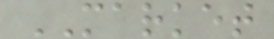MARKET
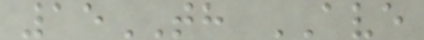15TH AVE
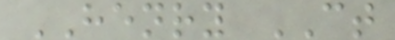HENRY CT
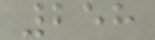258
